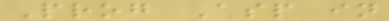Prog Asp in
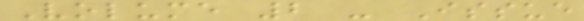Volume 2 - Issue
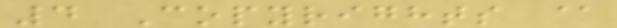4 Copyrights @
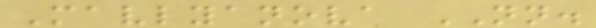Mavlyanova NN.
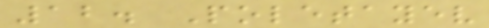12. Poletayev
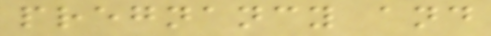pregnancy and
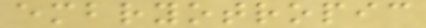embryotropic
